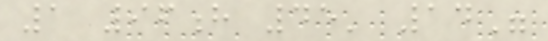1 96h 45' 14"
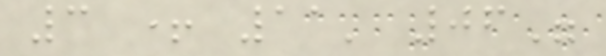3 + 11' 06"
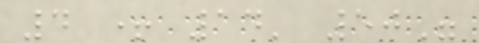4 + 14' 50"
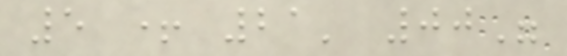5 + 21' 00"
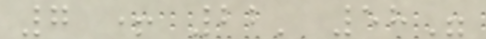7 + 22' 58"
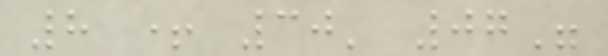8 + 30' 07"
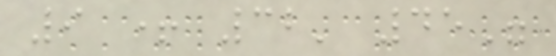9 + 32' 45"
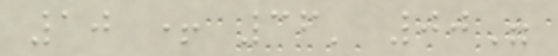10 + 36' 00"
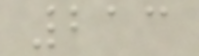213
